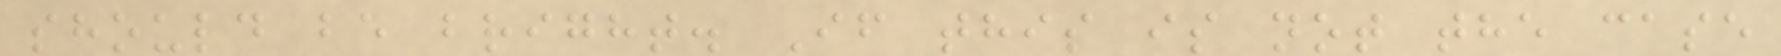should be bright. If this is not the case
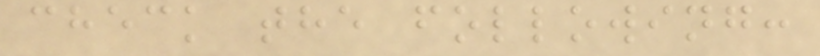check the following:
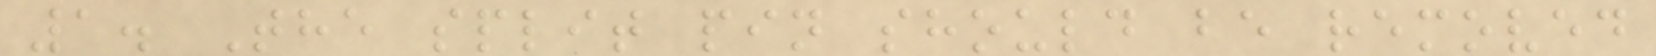1. The split pin should be removed
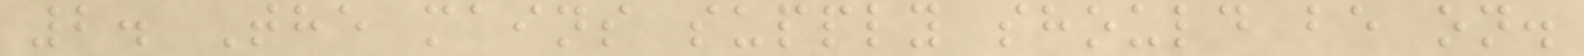2. The mains supply should be on.
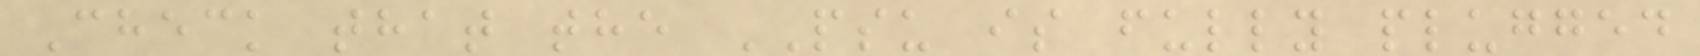Check that the PSU is fully plugged
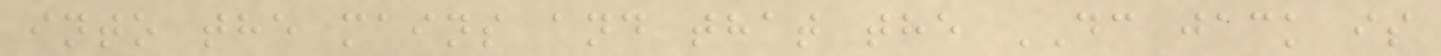into the mains and that the DC jack is
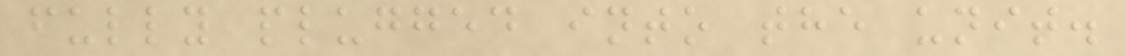fully plugged into the unit.
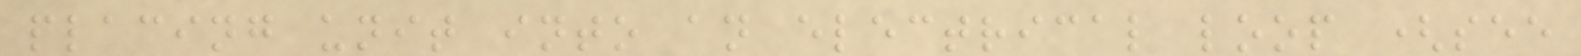placing unit into an electrical loop (see
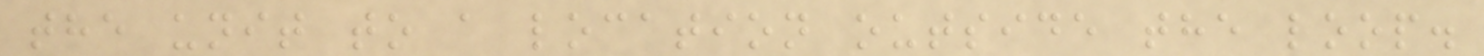the unit to a location outside the loop.
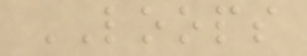LOOPS
